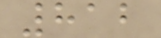812
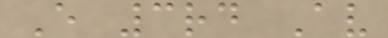E 3rd Av
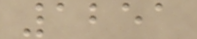1251
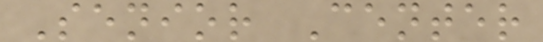Senior Center
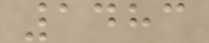1483
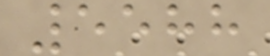5588
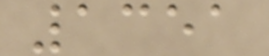1351
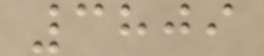3809
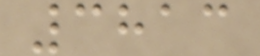3813
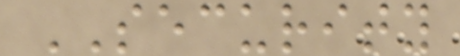SECURITY
